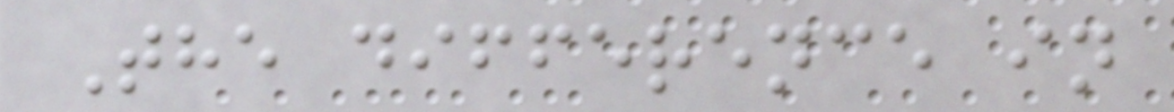The difference in
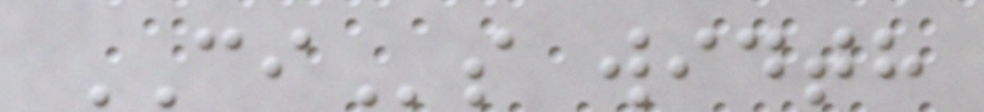CIs width
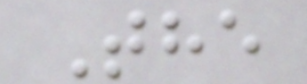The
